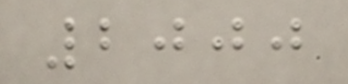2000
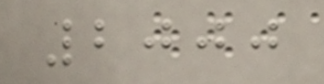2000
